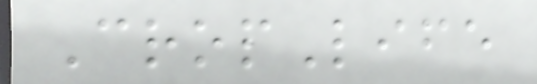CropLife
